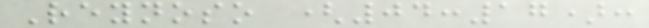Reynoso (04:17):
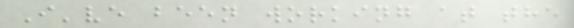I've been working at the
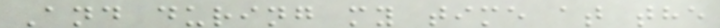And during my time at the
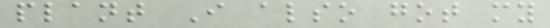plant I also got my
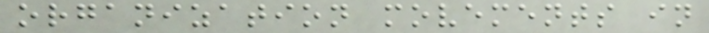organization movements in
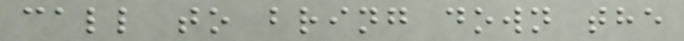call to bring down the
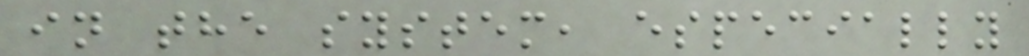in the system, especially
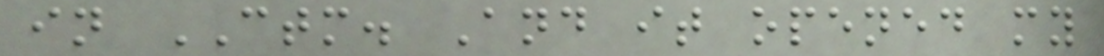in CTM. And it opened my
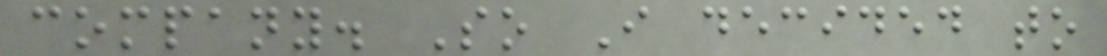company. So I decided to
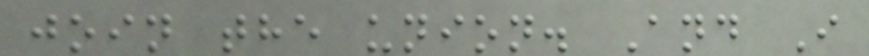join the union. And I
